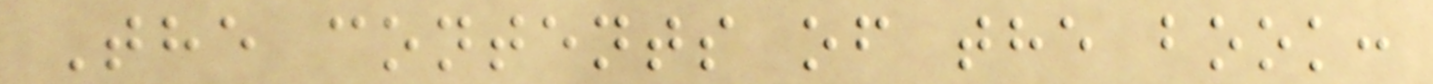The contents of the book:
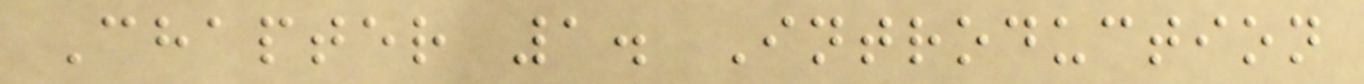Chapter 1. Introduction
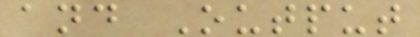and Output
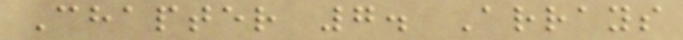Chapter 7. Arrays
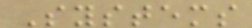Systems
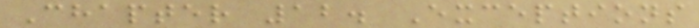Chapter 12. Exceptions
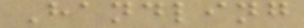Handling
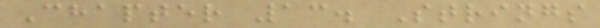Chapter 13. Strings
